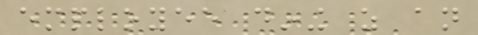employee dining as an
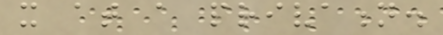it at a privation.
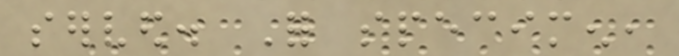served. For specimen,
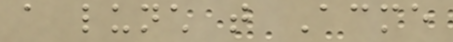a lunch that Acme
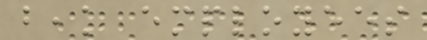beak employees
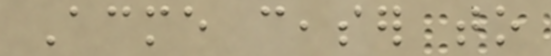Acme ceaser to
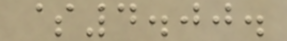$4.00.
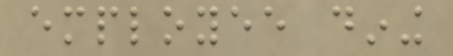employee dining
